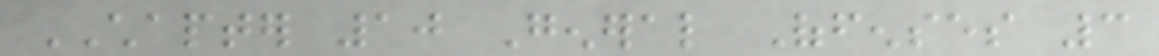CHAPTER 10 General Offenses 3
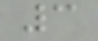3
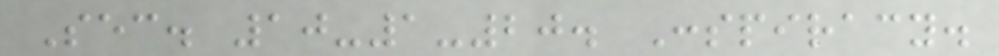Sec. 10-1-20. Conspiracy.
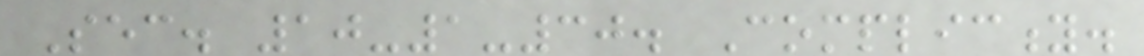Sec. 10-1-30. Complicity.
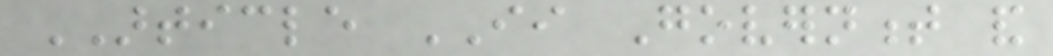ARTICLE II Government and
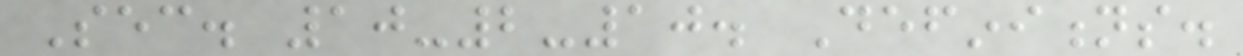Sec. 10-2-10. Definitions.
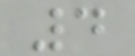4
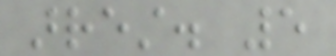arrest. 5
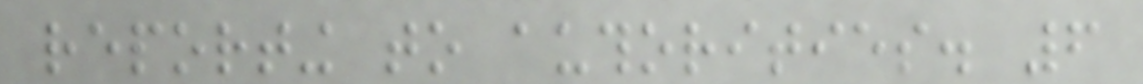reporting to authorities. 6
